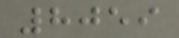8059
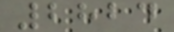2824
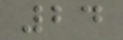24
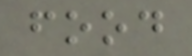food
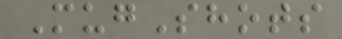MugShots
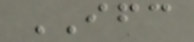IFC
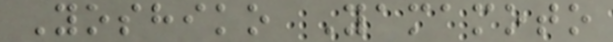Yoshiko Yamamoto
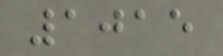1015
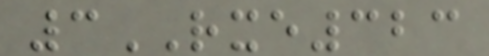3RXE323
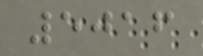5016
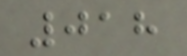018
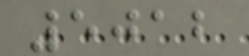5012
